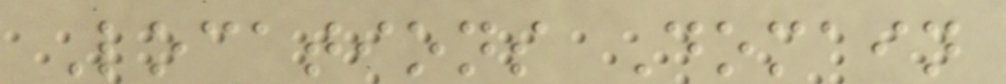Locations Domain
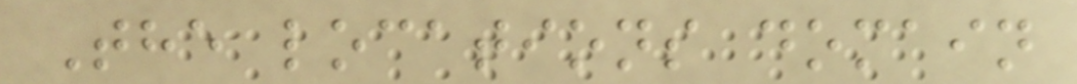The locations domain
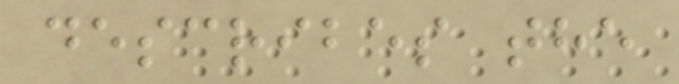describes the
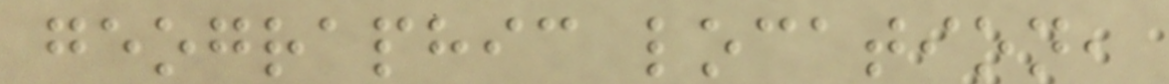geographic location,
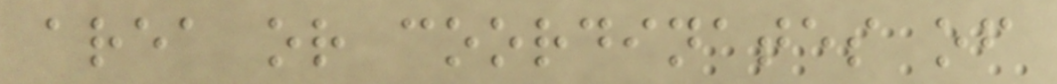area or coordinates of
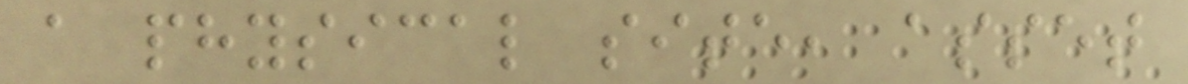a physical site, asset
